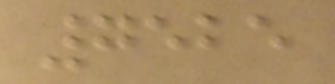7525
